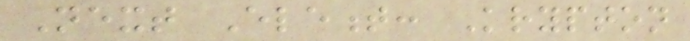Next Element: Krypton
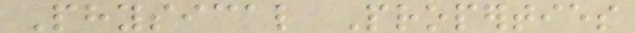Physical Properties
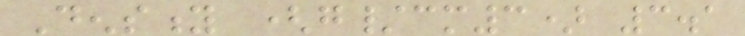Density (g/cm3) 3.1
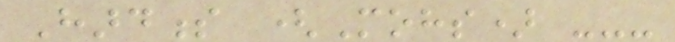Hardness (Mohs) ---
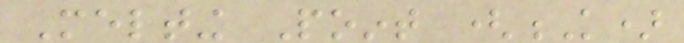Melting Point (K)
